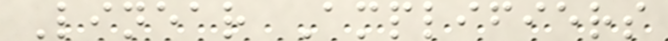Linear Amplifiers
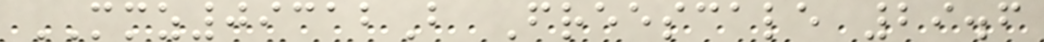MMZ09312B Freescale 29.6
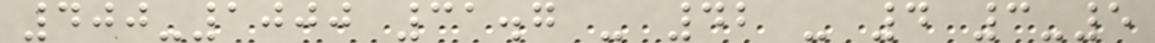400-1000 31.7 - 42 - 4 3-5
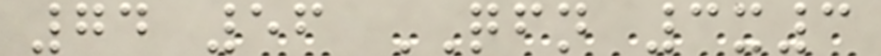74 56 QFN 3x3
